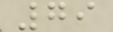79
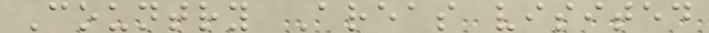Country Areas visited
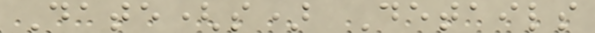Date(s) Details
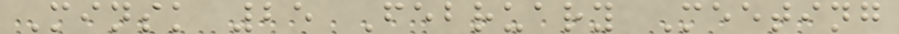Minsk 25 February Meeting
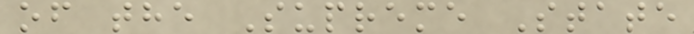of the Supreme State
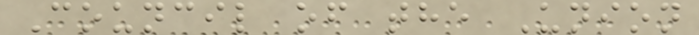Council of the Union
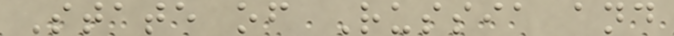State of Russia and
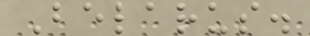Belarus.
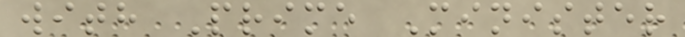with Prime Minister
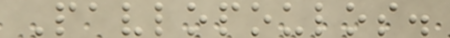Pavlopoulos.
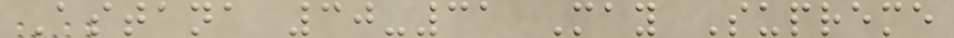Astana 30-31 May Supreme
